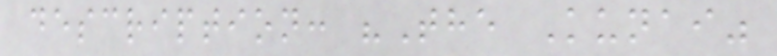description: "The Kunai"
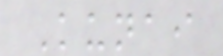Kunai
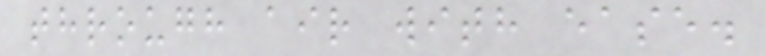through air with ease.
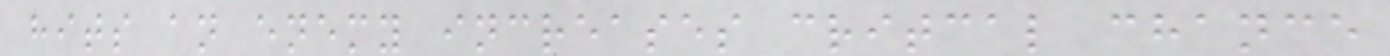hits an enemy increases critcal chance
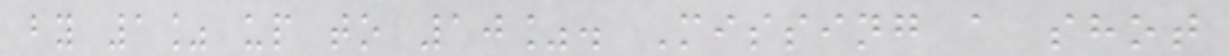by 1% up to 10%. Missing a shot
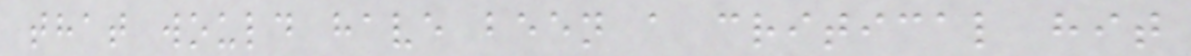that would have been a critical hit
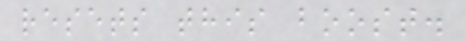resets this boost.
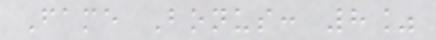Fame Bonus: 8%
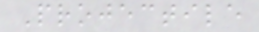Projectile
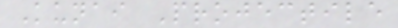Kunai Projectile
